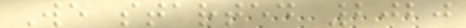We started 2020
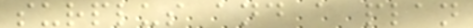surplus and a plan
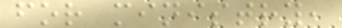for ministry,
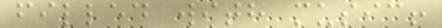filled with music!
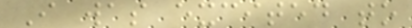I was excited to
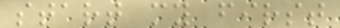start my first
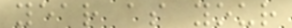year as your
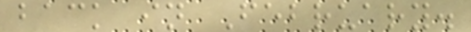back in February.
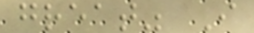great" I
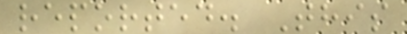reported. This
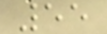55
